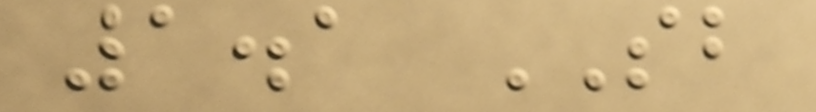1.1 SB
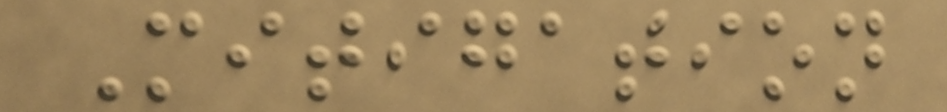Mitigation
